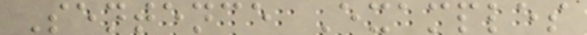Sentence Examples
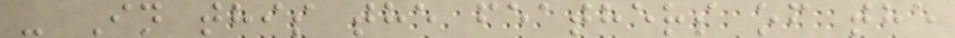- In this the feathers of the
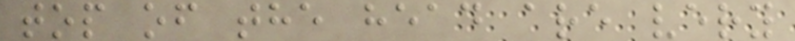top of the head are very
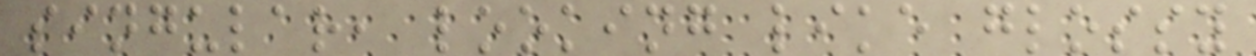singular, looking like glossy
